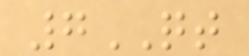7QT
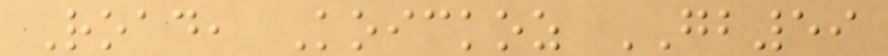Road, Koickoz GB59
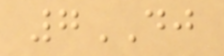7DJ
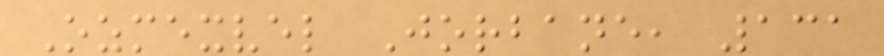Ozmexvel Jorbane, 131
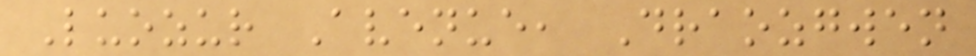Luozur Avenue, Draozgwen
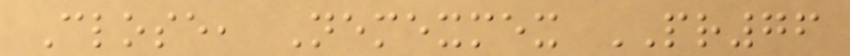Close, Nemexmex PR76
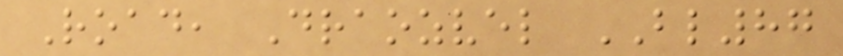Road, Draozvel BL87
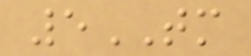5TM
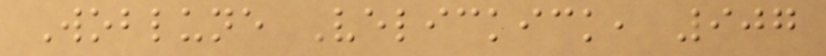Woblune Velickick, 907
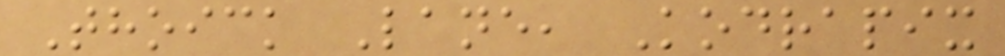Thoick Lane, Kodrapix
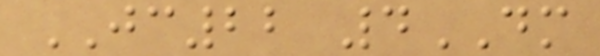JC22 4DM
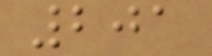201
